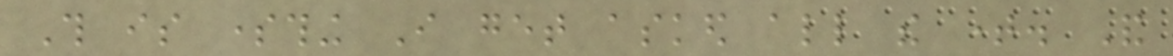This is something I get asked all the time. And
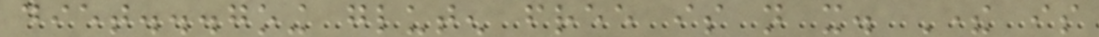diet...going gluten free is not it. There is
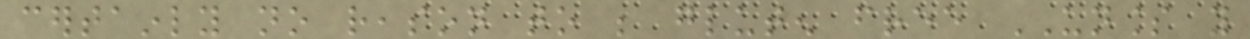certainly no reason to be gluten free UNLESS you
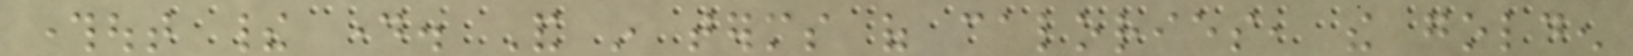throughout their day. And in terms of calories, the golden
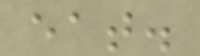eat.
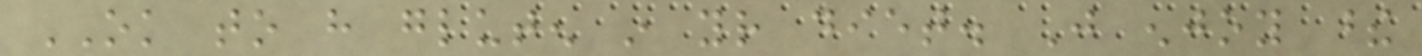OK to have gluten in your diet. Just enjoy these
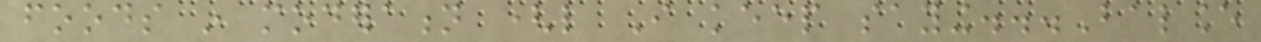foods in moderation (like I keep saying...Balance
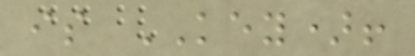is KEY)!
